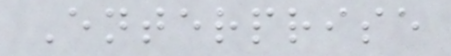Enterprise
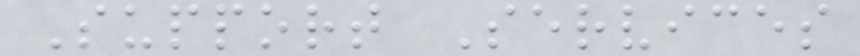Support Services
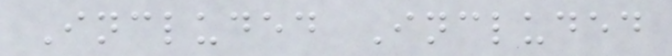Included Included
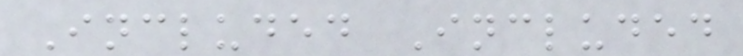Included Included
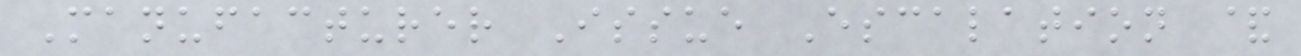Manufacturer Issue Escalation &
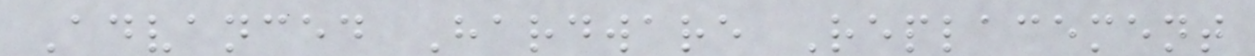Advanced Hardware Replacement
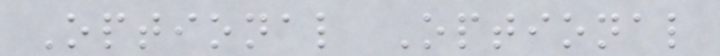Optional Optional
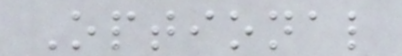Optional
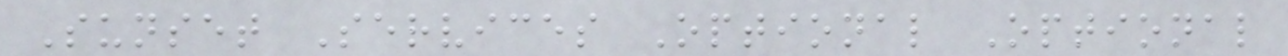Sunset Services Optional Optional
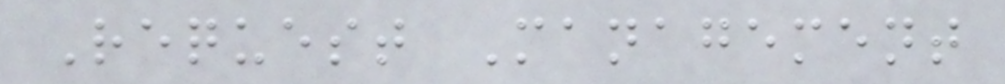Request Management
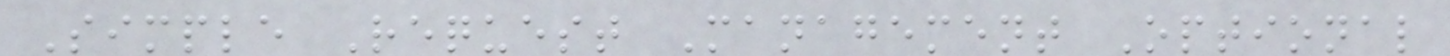Simple Request Management Optional
